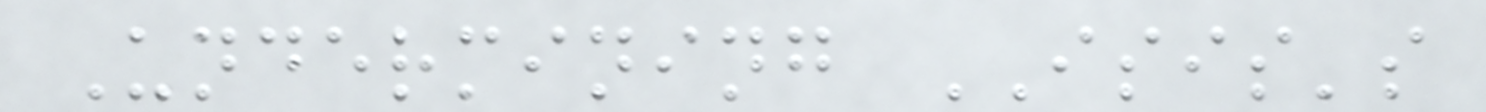Undermining ISIS's
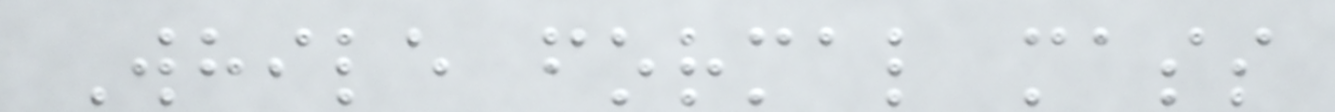While formal mass
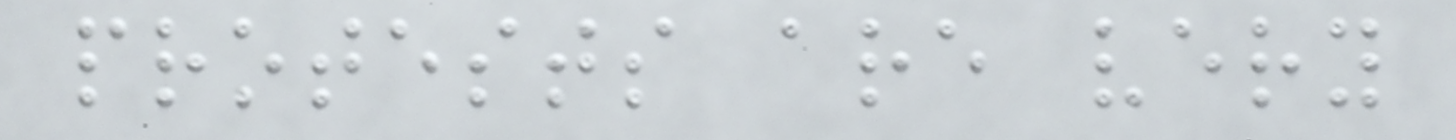protests are very
